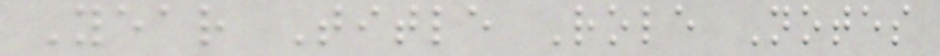Year Title Role Notes
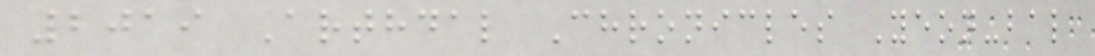2019 Arthdal Chronicles Yeon-bal
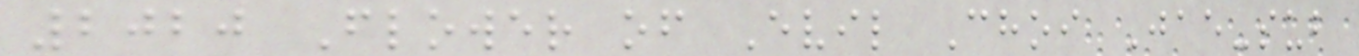2020 Flower of Evil Choi Jae-sub
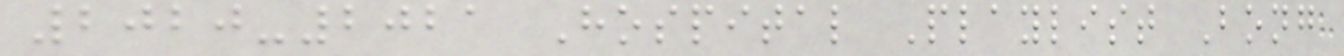2020-2021 Hospital Playlist Bong
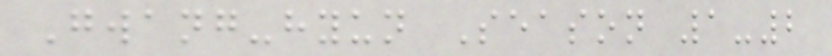Gwang-hyun Season 1-2
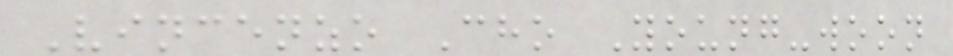Vincenzo Cho Young-woon
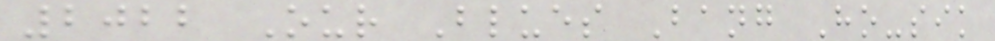2022 Our Blues Bang Ho-sik
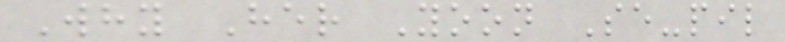Why Her Yoon Se-pil
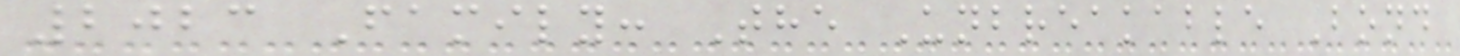2023 Family: The Unbreakable Bond
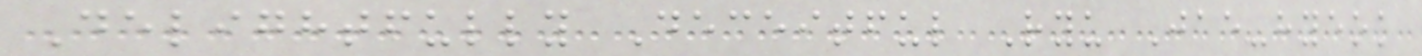Delightfully Deceitful Ryu Jae-hyeok
